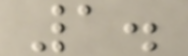1.
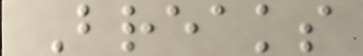Breaks
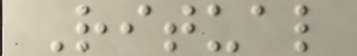Ritual
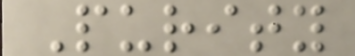Purity
